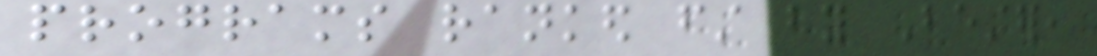programs ranked first by Bester,
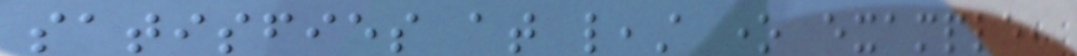satisfies at least one example,
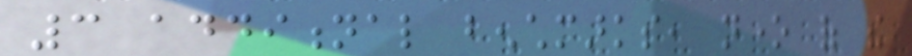3 additional benchmarks, none of the
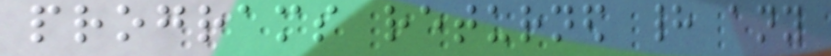programs returned had any
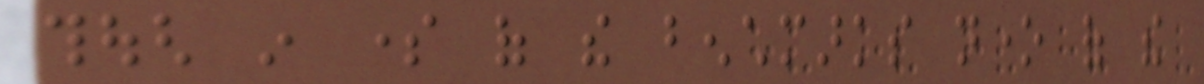though in some of the benchmarks none of the
